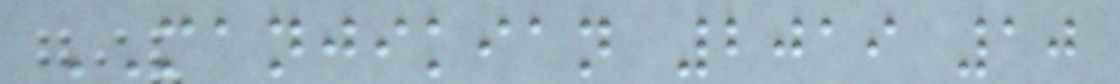MANJIKIAN 2019 10
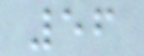56
